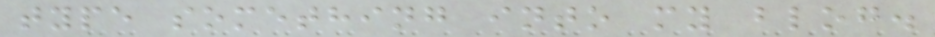type something into my blog.
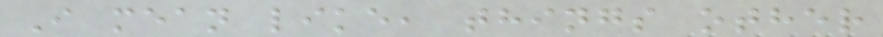I mean like, things other
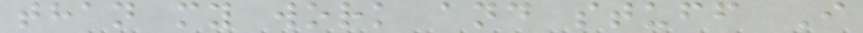than my work and stuff I
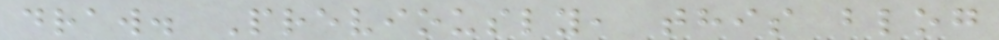draw. Previously, this blog
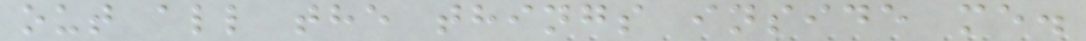out all the things inside me.
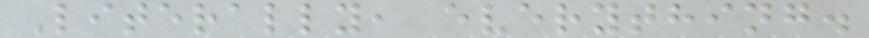Literally, everything.
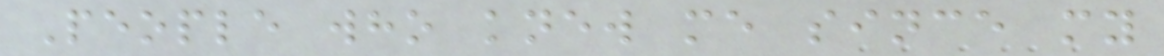People who knew me since my
